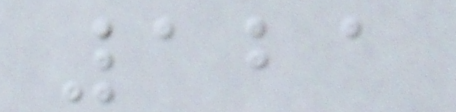121
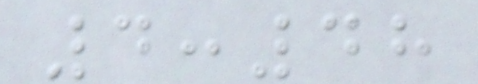4:48
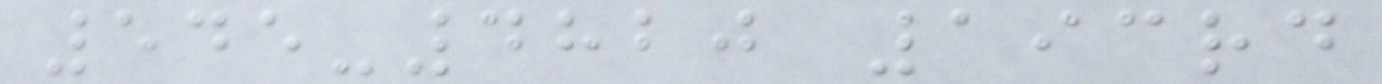545-4820 193rd
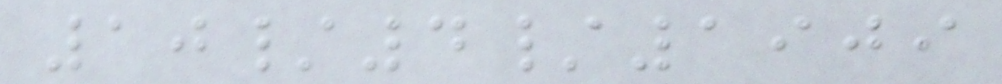10/4/1909
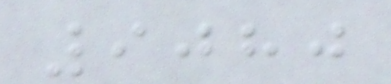9080
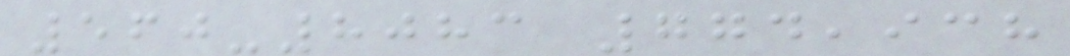560-8083 774,938
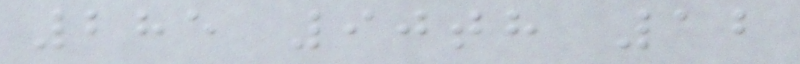285 90th 12
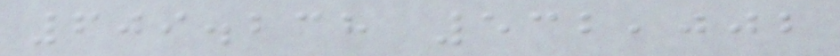609.238 532,002
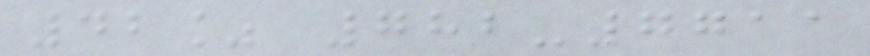42% 782-7711
